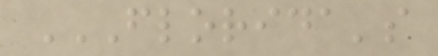FLORIDA'S
